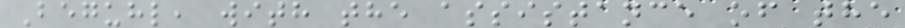Beguhl, with the assistance of the
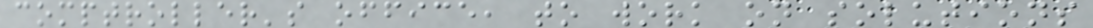comptroller's office, to work on solutions
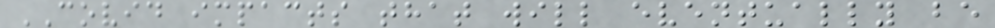COVID impacts that will eventually be
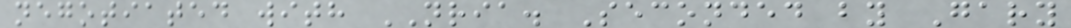negotiated with NRIA. Seconded by Gary
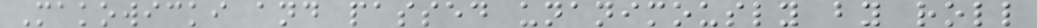Makowicki and passed unanimously by roll
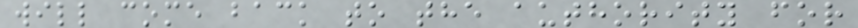will come back to the authority for
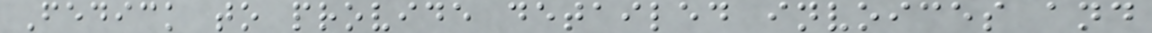Fedick to provide detailed invoices and
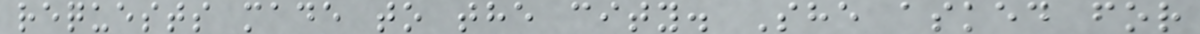requests made to the city. She asked for
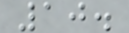10.
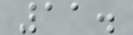11.
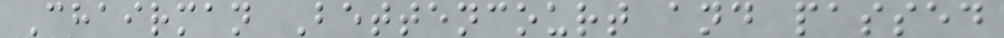Chairman Bettencourt and passed
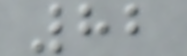82
